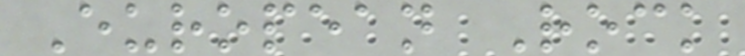European Rock
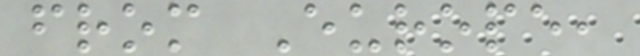from Europe,
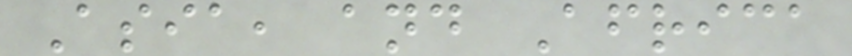Asia, and Africa
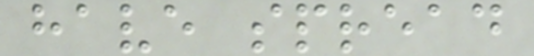have spread
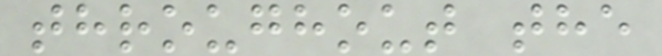throughout the
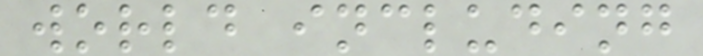world including
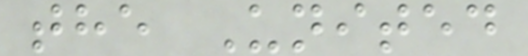the United
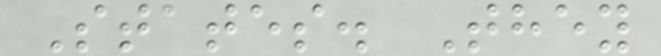States. They
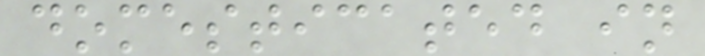domesticated in
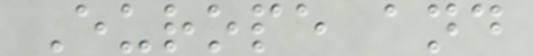Europe and
